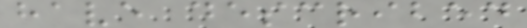have described
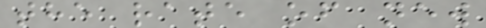the rate of new
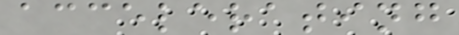accelerating
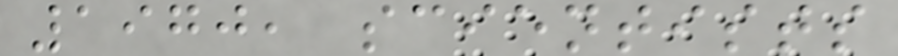1970, scientists
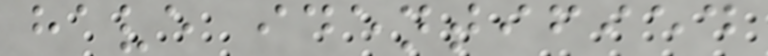have identified
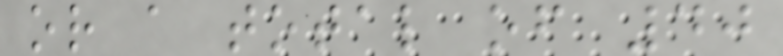or a total of 40
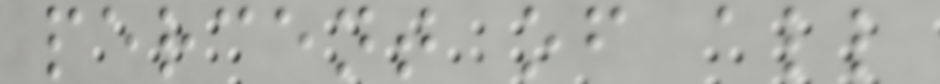percent of all
